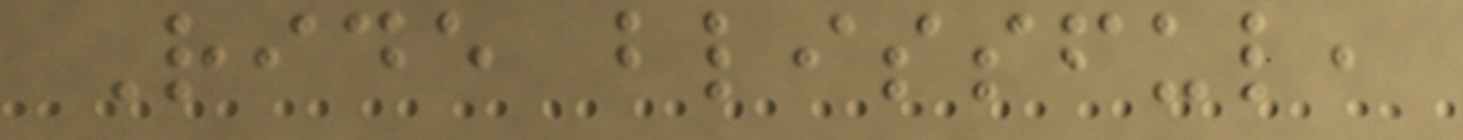Ride blissful,
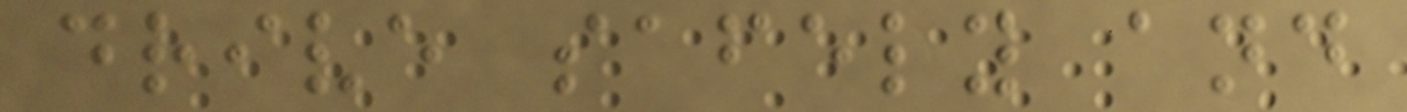drive safely and
